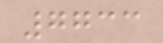7733
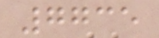7735
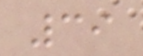39
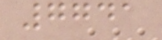7741
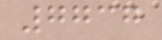7737
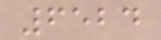6524
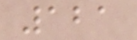121
